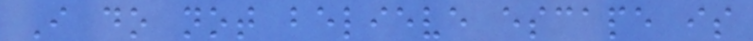I do not believe escape is
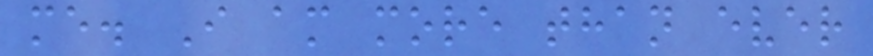me. I am more than ever
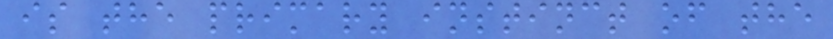is the primary instinct of the
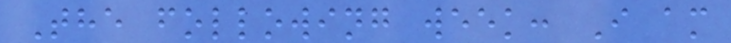The following week: I am
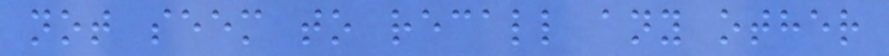not seem to recall any other
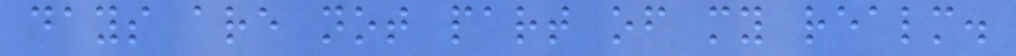days are not part of my realm.
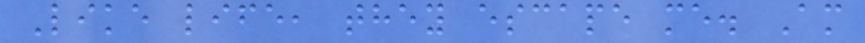Like life, they escape me. Am
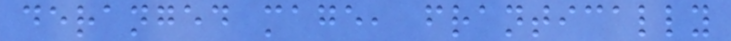deranged mage, frantically
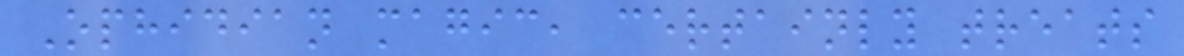Ophidian magic, certainly treats
